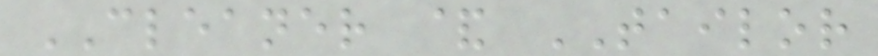CLEANER & TAILOR
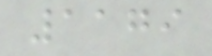1179
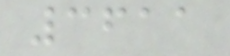3611
